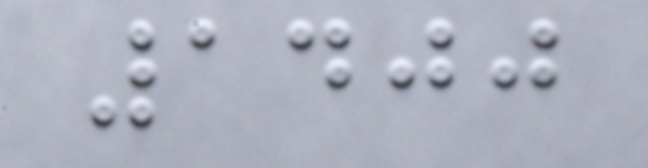1400
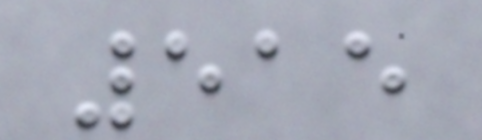515
